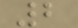2
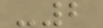-2
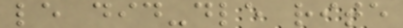le did-dle rite
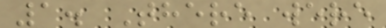1. There were
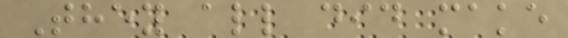They all did make
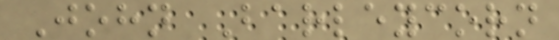John Barleycorn
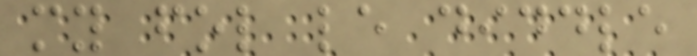my fol le diddle
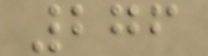276
